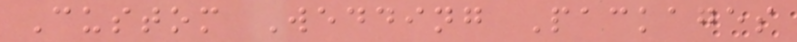Custom Wedding Packages
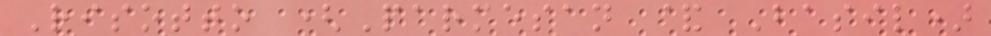Risotto (Parmesan & Basil)
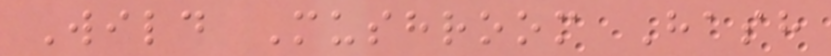Wild Mushroom Hash
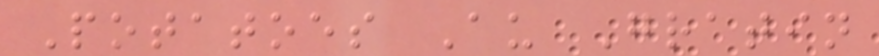Potatoes Au Gratin
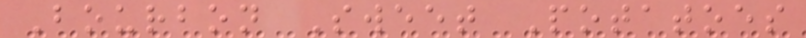Bourbon Sweet Potatoes
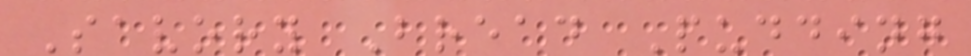Savory Bread Pudding
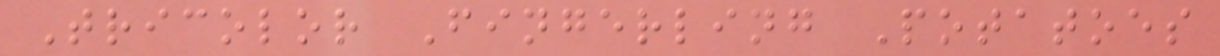Tricolor Fingerling Potatoes
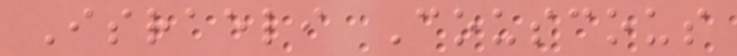Israeli Couscous
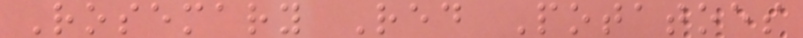Rosemary Red Potatoes
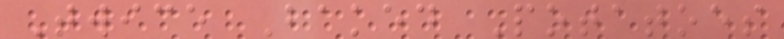Twice Baked Potatoes
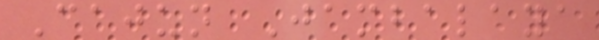Cajun Jambalaya
